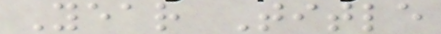Year Title
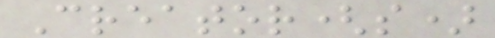Creator(s)
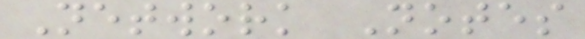Network Notes
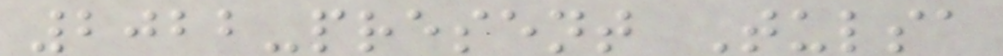2022-present Tulsa
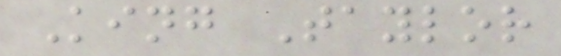King Taylor
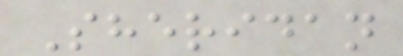Sheridan
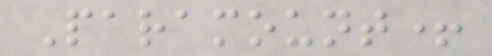Paramount+
